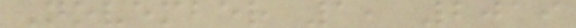November 1, 2019
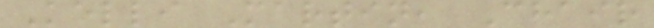Kelli Martin, Chair
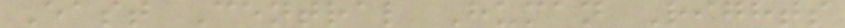East Central Human Rights
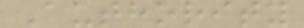Authority
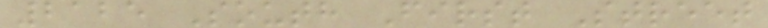2125 South First Street
